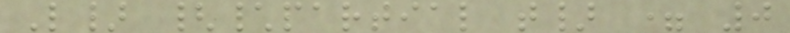L} {\partial t} = 0
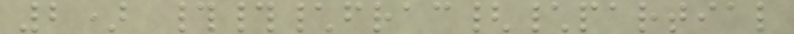2) ##\frac{\partial
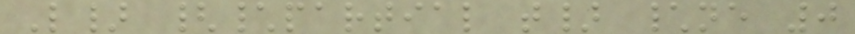L} {\partial t} \ne 0
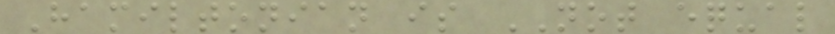Hamiltonian is NOT equal
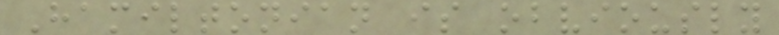Hamiltonian is obviously
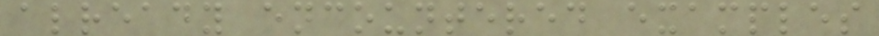already encountered examples
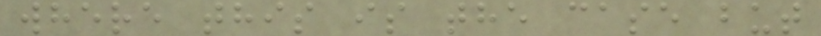where this is the case but
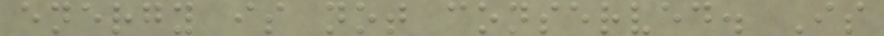energy is not conserved. Is
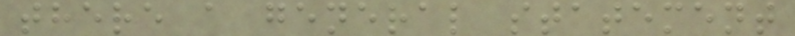there a general statement
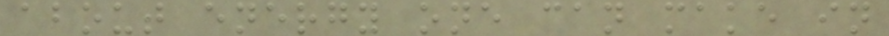about energy one can make in
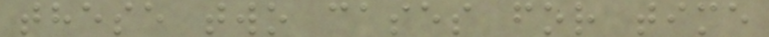these two cases for time
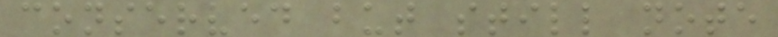conserved but still note
